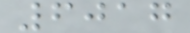6017
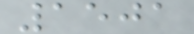1501
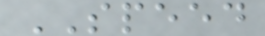SPEED
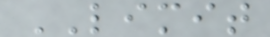LIMIT
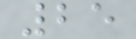25
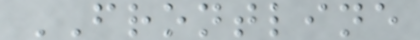FRONTLINE
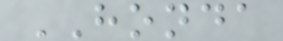HONDA
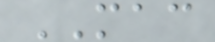MAC
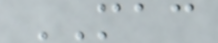MAC
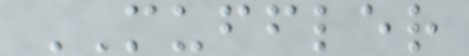MUFFLER
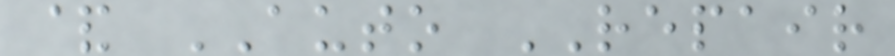& AUTO REPAIR
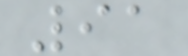91
